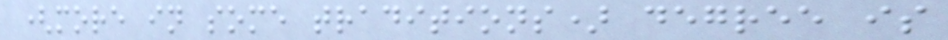(more in some traditions) degree is
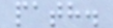path.
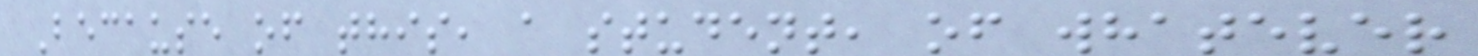Because of this, a student, of whatever
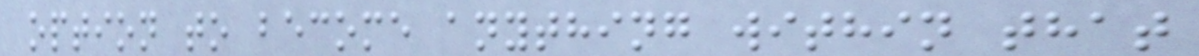option to become anything within that
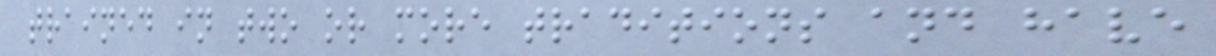trained in two or more traditions and have
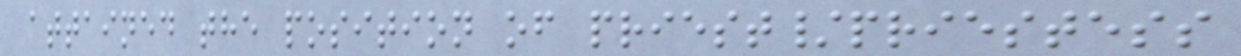attained the position of priest/priestess
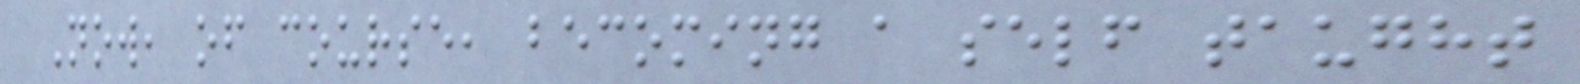Now, of course, becoming a self taught
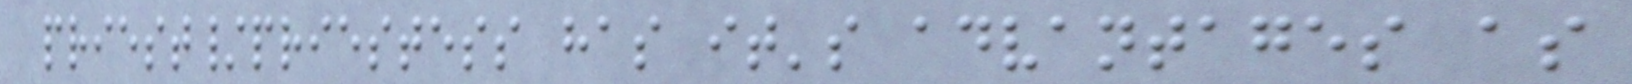priest/priestess has it's advantages as
